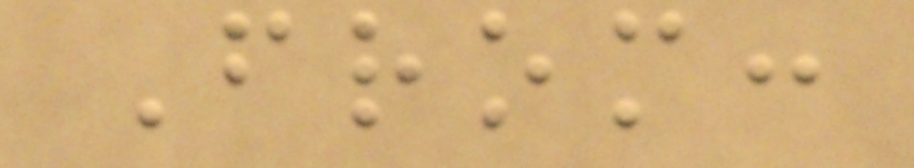From:
